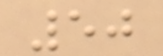50
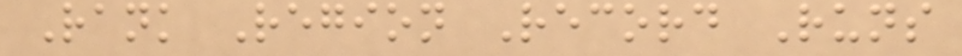Rank Region Record Runs
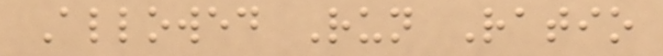Allowed Run Ratio
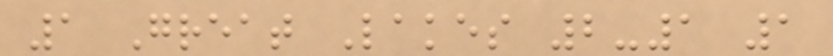1 Great Lakes 2-1 1
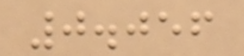0.056
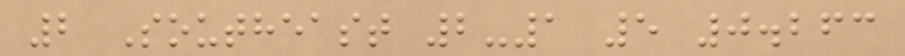2 Southeast 2-1 5 0.263
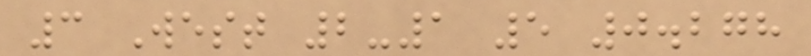3 West 2-1 5 0.278
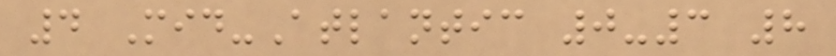4 Mid-Atlantic 0-3 8
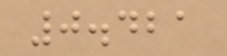0.421
